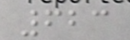623
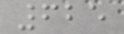625
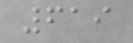619
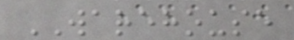WAREHOUSE
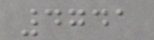4741
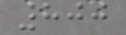800
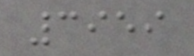3959
